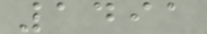1491
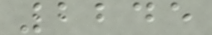2245
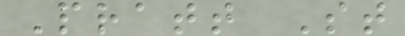Pratt St
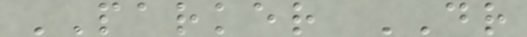PARKER DR
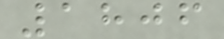1806
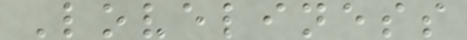Loveliness
